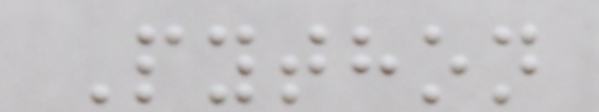Python
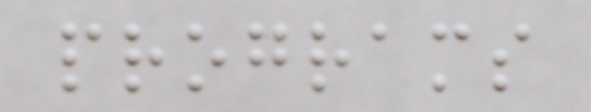programs
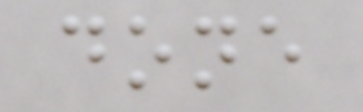done
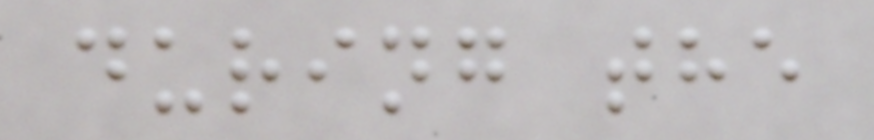during the
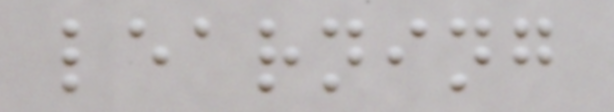learning
